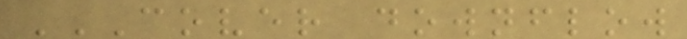COVER DOWNFLOW
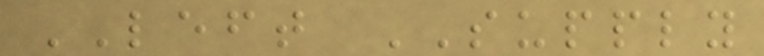LEFT SUPPLY
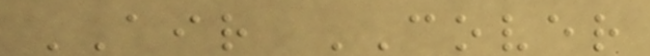AIR COVER
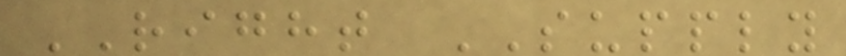RIGHT SUPPLY
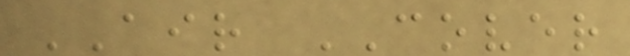AIR COVER
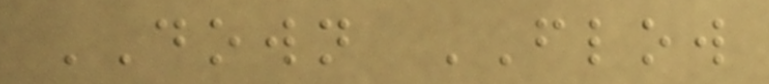DOWN FLOW
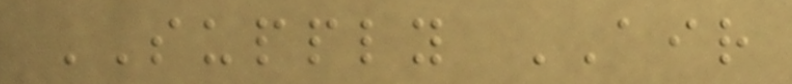SUPPLY AIR
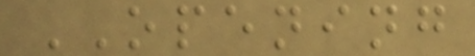OPENING
